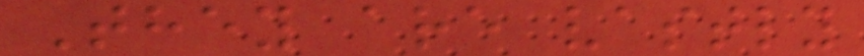They are vastly
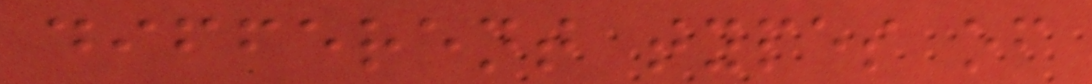different types of
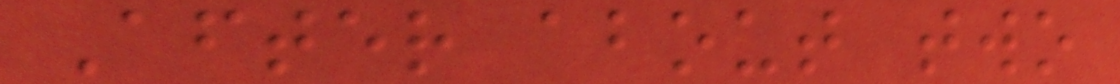After about two
